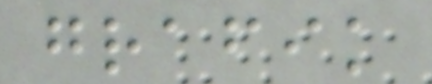grafik
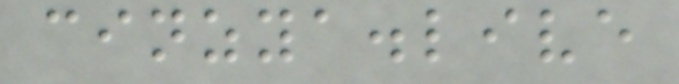cinzya.live
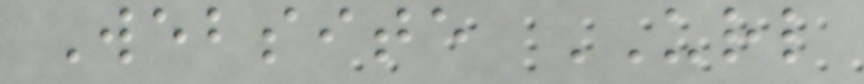Website URL
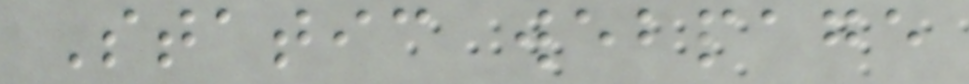Static webpage
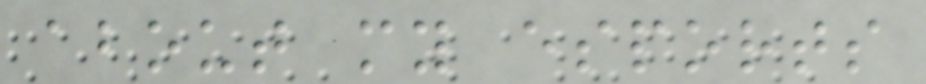about my esports
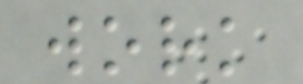work
